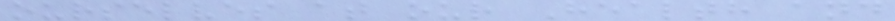ourselves at our Health and
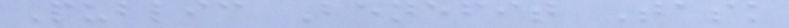Public Benefit Task
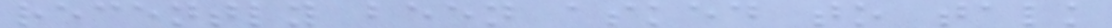recently been asked to talk
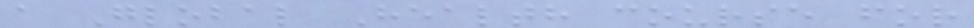a Global Health course for
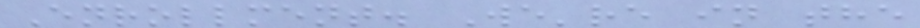Enrollment. We're in the
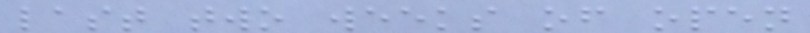last two weeks of open
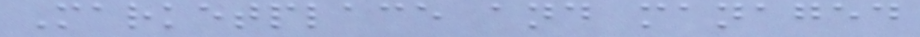Marketplace and managed
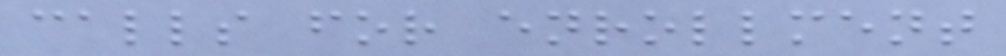calls for enrollment
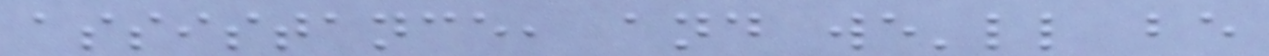assistance, and we'll be
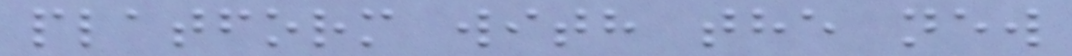platform with the new
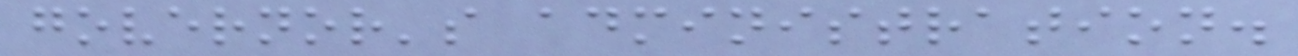governor's administration.
